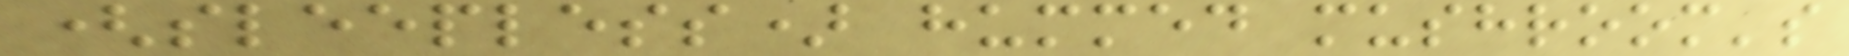(sleepless) hummed mushroom's
